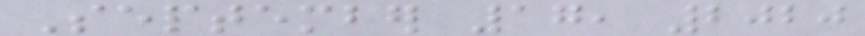September 17, 2020
